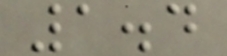1.4
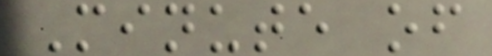Minute of
